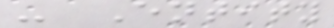- Entity
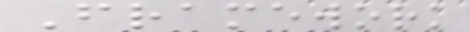Framework
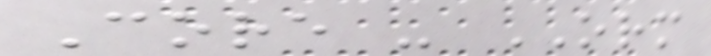Core - ORM
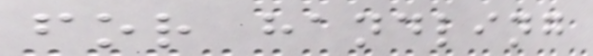for handling
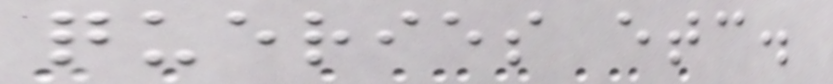queries etc.
